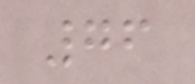76
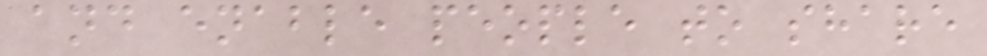and enable people to share
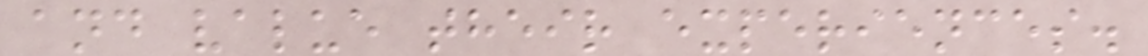and value their experiences.
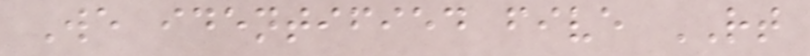We identified five RT
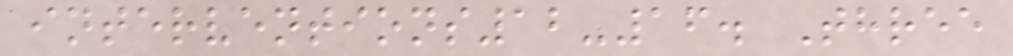interventions12-16. Three
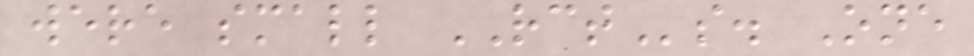were small RCTs. One
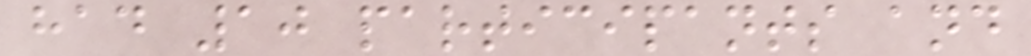had 10 participants and
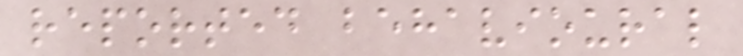reported behavioural
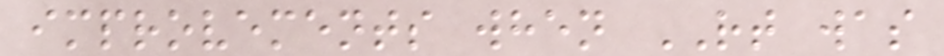improvements when RT was
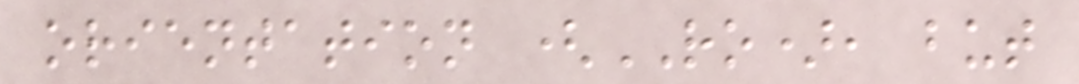orientation (RO), but
